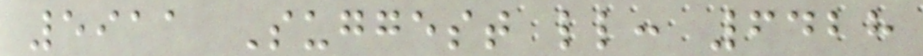5911 Suggest ll: 6428
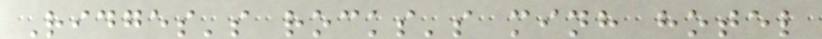Ridges's rocks's minh hotel
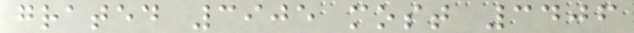grated 3905 most 3406
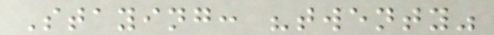Staying: "twenty"
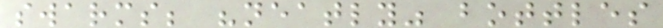swarms; "neatly" bottles
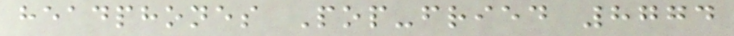headphones Pop-fried 8774
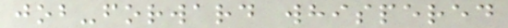job-forward whispered
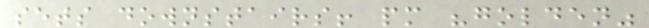sets downstairs! pm "golden"
